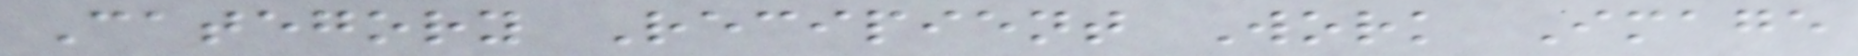Category Recipient Work Image
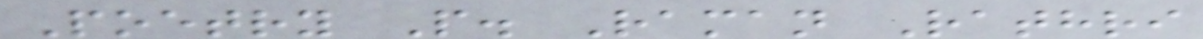Poetry P. Raman Rathri
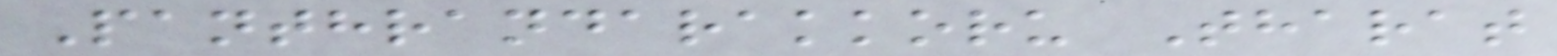Panthrandarakkoru Tharat
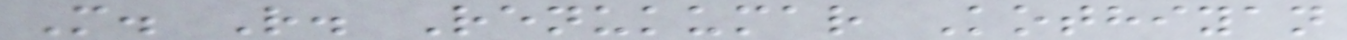M. R. Renukumar Kothiyan
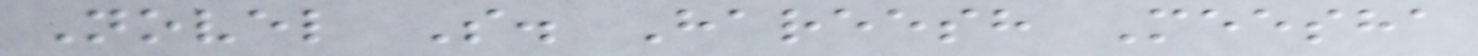Novel S. Hareesh Meesha
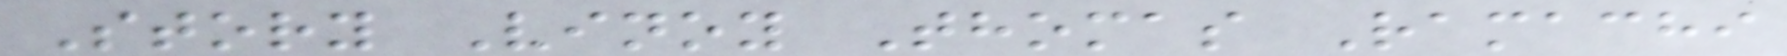Story Vinoy Thomas Ramachi
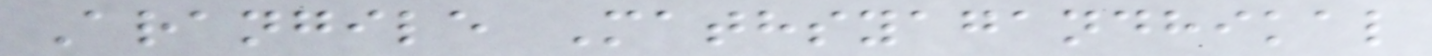Arangile Mathsyagandhikal
